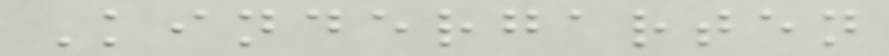Kindergarten
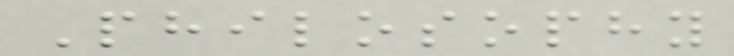Philosophy
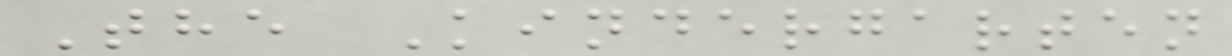The Kindergarten
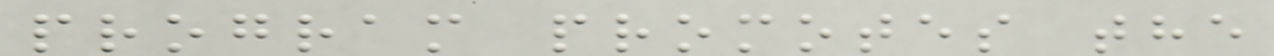program promotes the
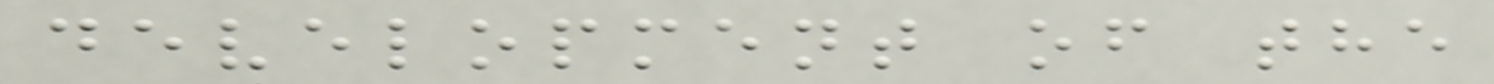development of the
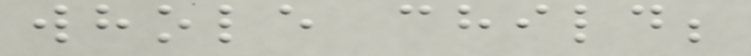whole child;
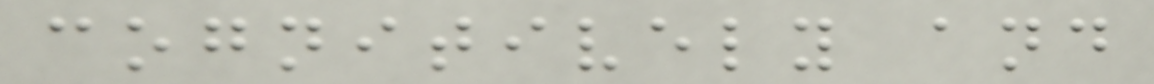cognitively and
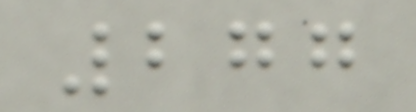277
